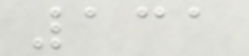131
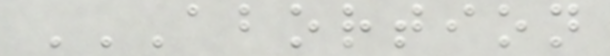ABORTION
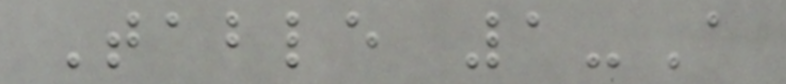Table 1-A
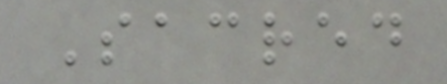Sacred
